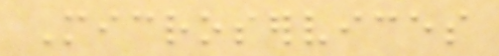Microservices
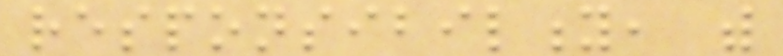responsibility, with
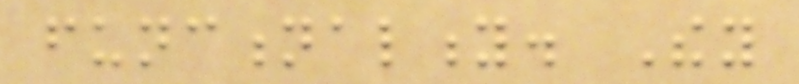functionality. They
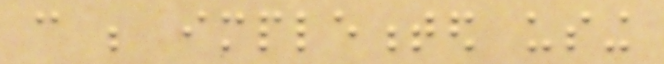can be implemented using
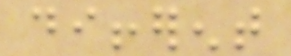different
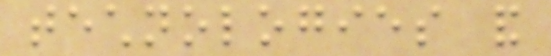technologies and
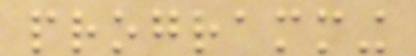programming
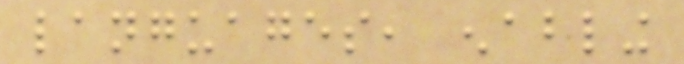languages, enabling
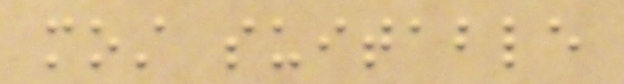most suitable
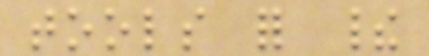tools for their
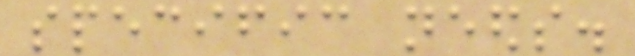specific needs.
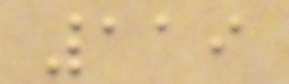119
